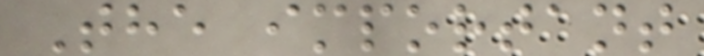The important
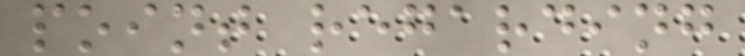point regarding
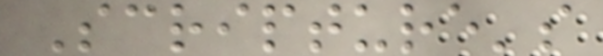Scripture's
